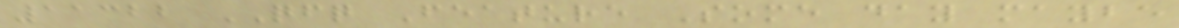11322 QFQ Feature Some day maybe
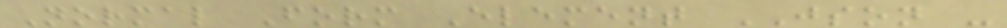Normal Form Element JSON -
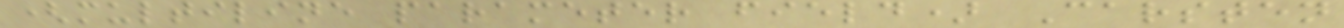(multiline parameter field) Carsten
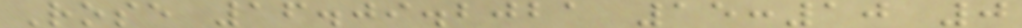Rose 16.09.2021 15:10 0
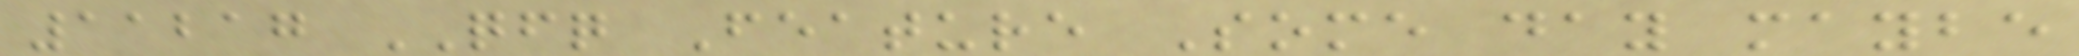11217 QFQ Feature Some day maybe
